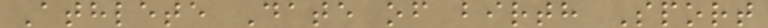Athlete Date of birth Sport
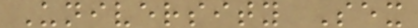University Sex
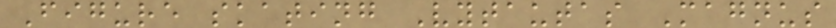Figure skating Vytautas Magnus
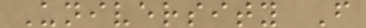University F
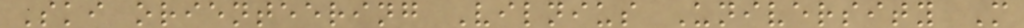Ski orienteering Vilnius University M
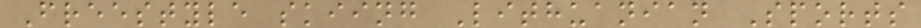Freestyle skiing Lithuanian Sports
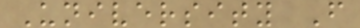University F
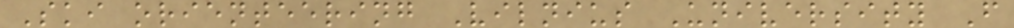Ski orienteering Vilnius University F
